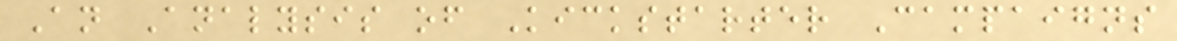An Analysis of Kickstarter Campaigns
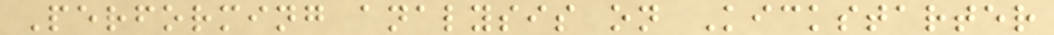Performing analysis on Kickstarter
